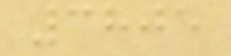3805
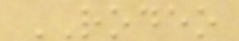RODEO
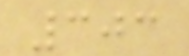303
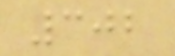302
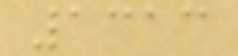1313
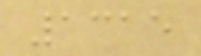1315
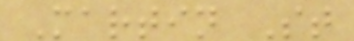Martin St
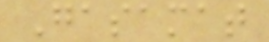Gasamat
